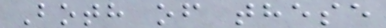Both of these
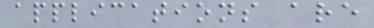applications are
